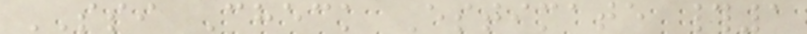SSI Check Estimate #1
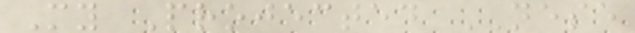My Projected NESE
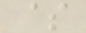$
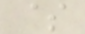$
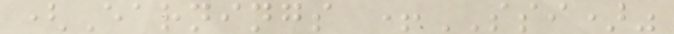(Earnings +SSI)"
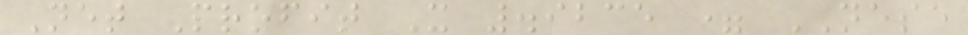Net Profit X .9235 = NESE
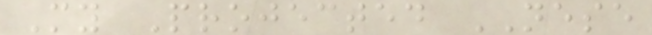My Projected NESE
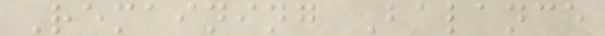Remaining Balance
